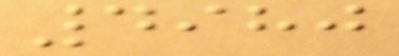4980
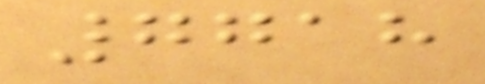7718
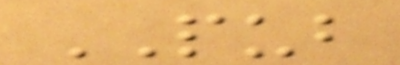PUB
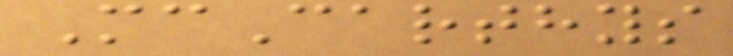McCarthys
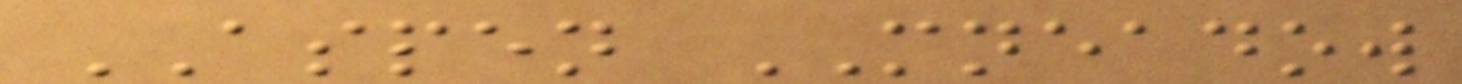ASPEN MNEADOW
